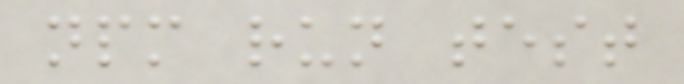npm run test
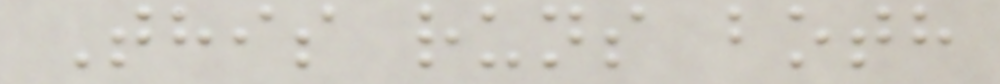This runs both
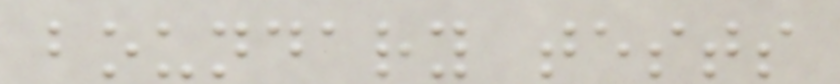boundary tests
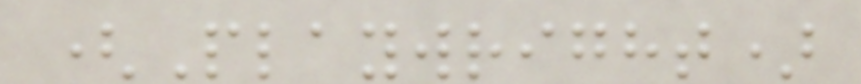(Playwright)
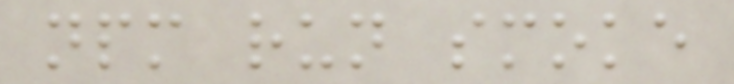npm run smoke
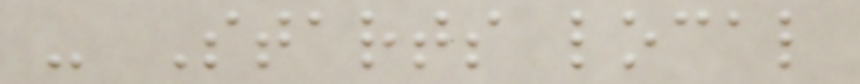- Starts local
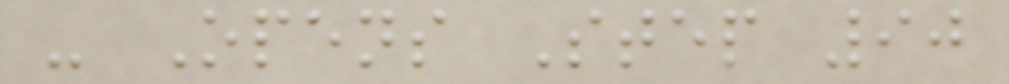- Opens Step 90
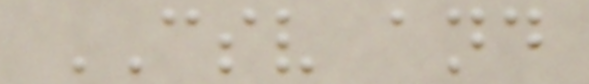CSV and
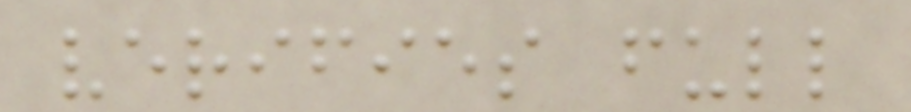verifies full
